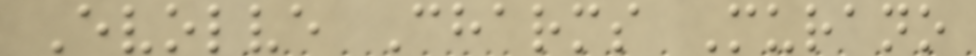Evolve Charms Murano
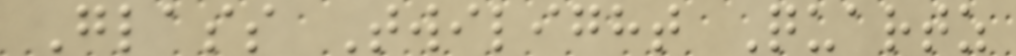Glass Twilight Quartz
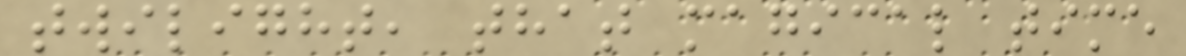twilight, that magical time
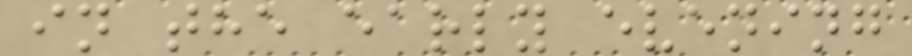in the early evening
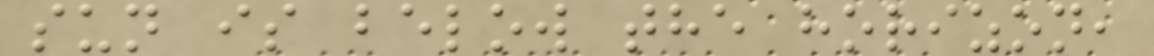sun is below the horizon,
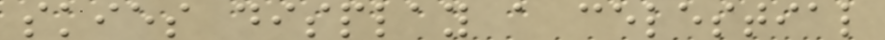skies display a celestial
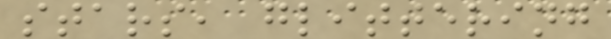stars, glittering
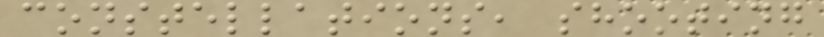constellations, shooting
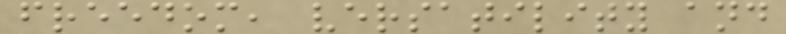freedom, versatility and
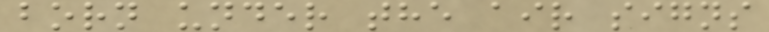born under the air signs
